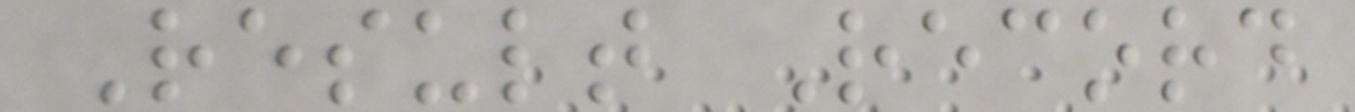Result Record
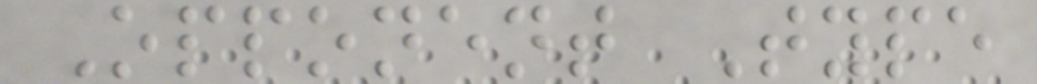Opponent Type
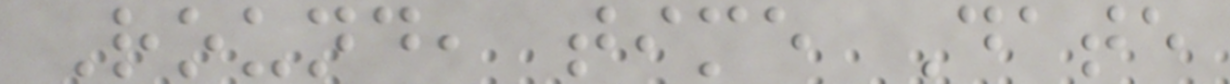Round, time Date
